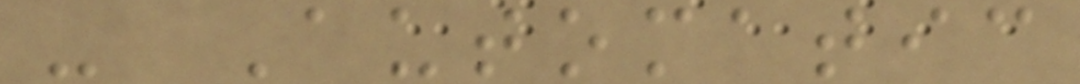- Automatic
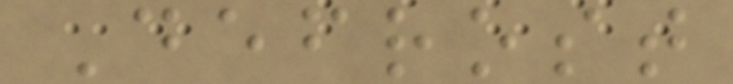Defrost
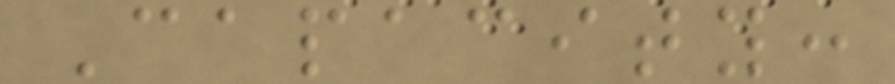Capacity:
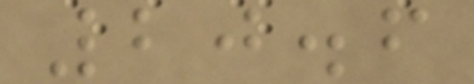20.6
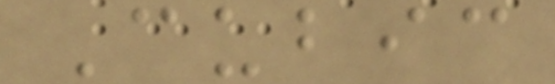Cubic
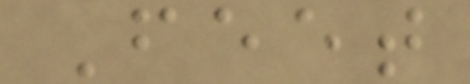Feet
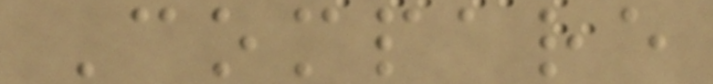Compare
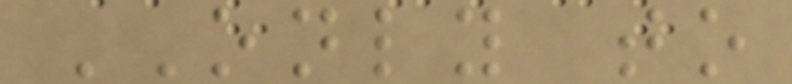ONLY to
